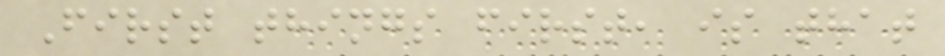First things first, is that
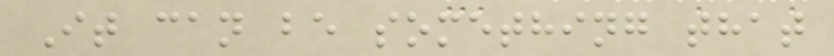It can be something that
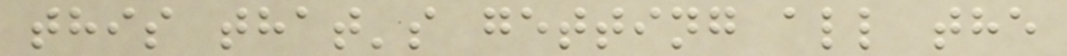this that's getting all the
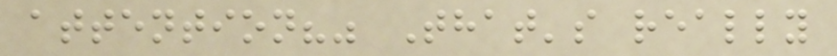attention?" That's really
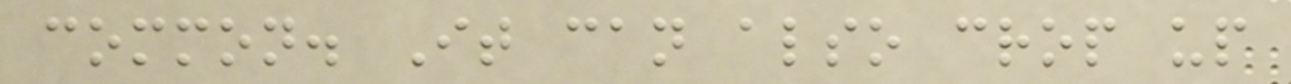common. It can also crop up
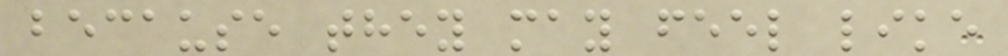because they may feel like
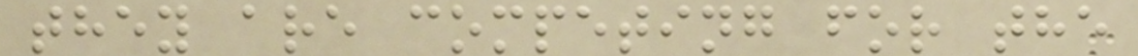they are competing for the
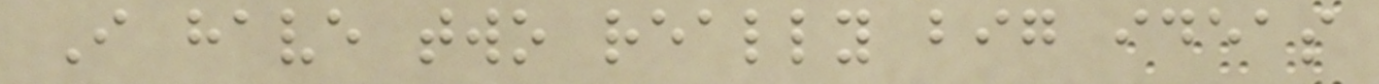I have two really big ideas
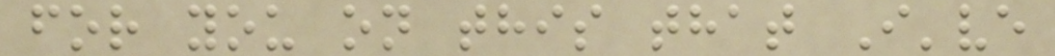for you on this that I've
